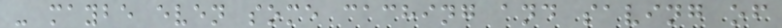- maybe even some caching and saving of
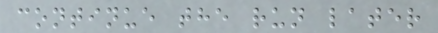continue the run later
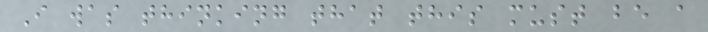I was thinking that this must be a
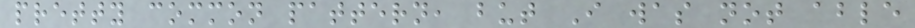pretty common pattern, but I was not able
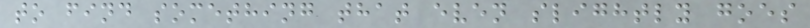to find something that even slightly goes
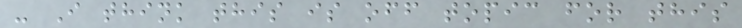- I think this is off topic for this
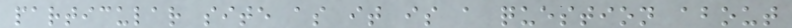particular site as it is a question about
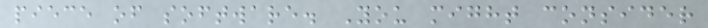piece of software. You might consider
